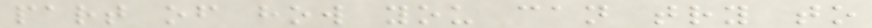part of how you can try to
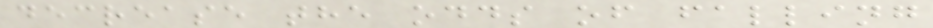decrease the odds of falling
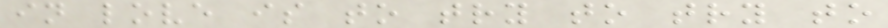in love is to try to try to
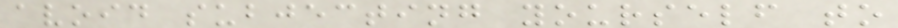avoid subjecting yourself to
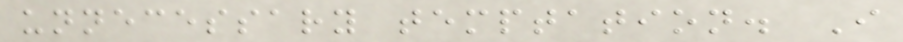unnecessary temptation. I
